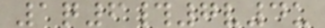1q6#7v4u
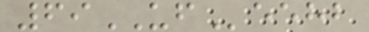69UFeehb
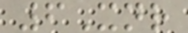6Xnr
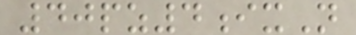40pz4ixN
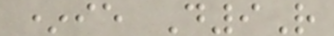*ie D9R
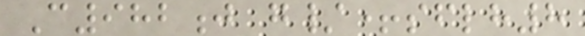C982j g/+sflh8
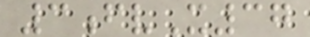3fvX37
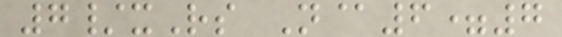7/xRs N@6=7
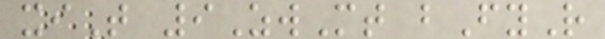xiT 9ZwMt bFyR
